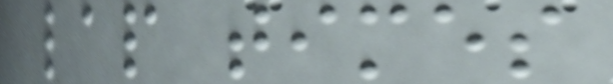lap times
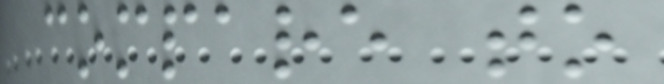compare to
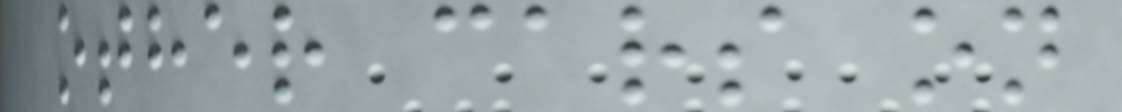other cars on
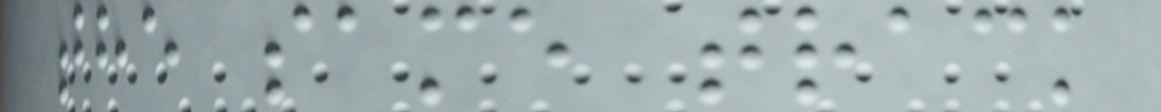the same track
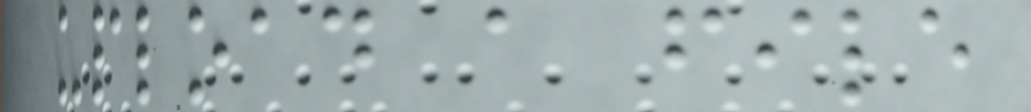upload a file
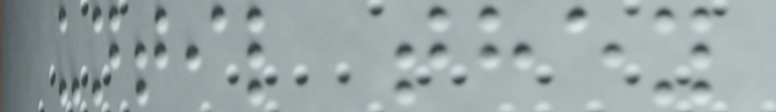until they
